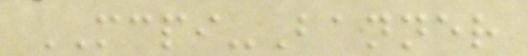MCPI-Banner
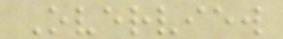Overview
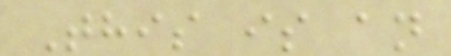This is an
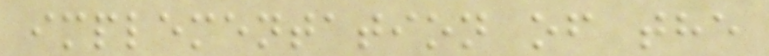implementation of the
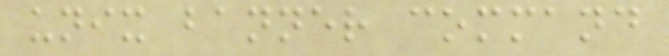unix banner command
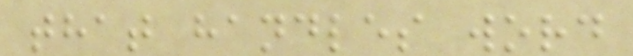that handles word
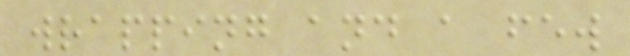wrapping and a few
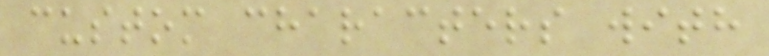custom characters with
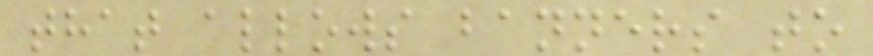that allows banners to
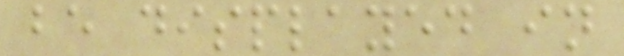be displayed in
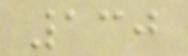130
